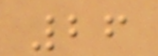26
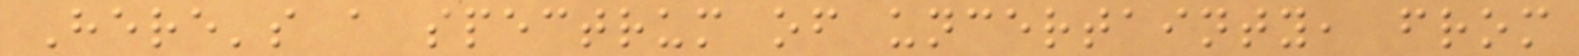Here's a spectrum of uncertainty, from
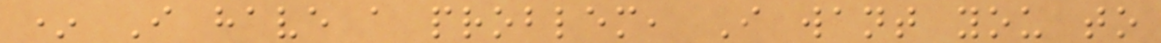* I have a problem, I want you to
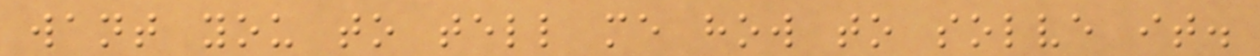want you to tell me how to solve it.
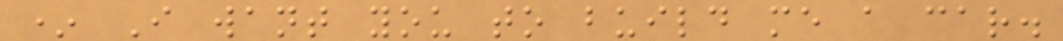* I want you to build me a car.
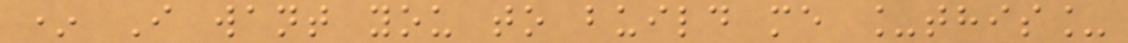* I want you to build me _this_
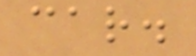car.
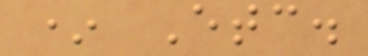* Etc.
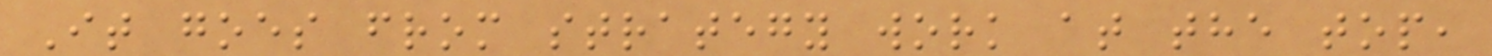It goes from strategy work at the top,
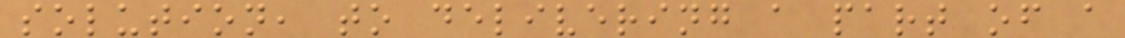solution, to delivering a part of a
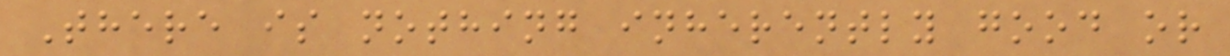There is nothing inherently good or
